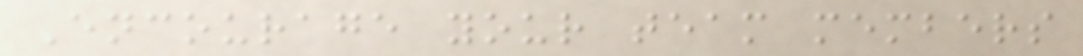Encourage your team members
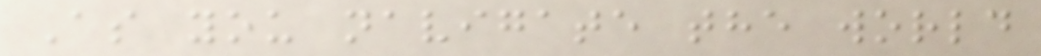As you navigate the world
